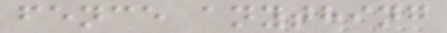fence anything
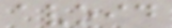avoid
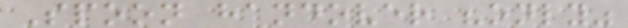Spoon handover "only"
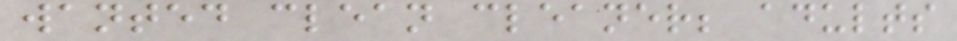wanted clean cleaner; adults
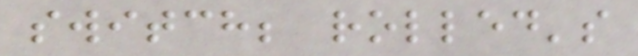switch; rolled's
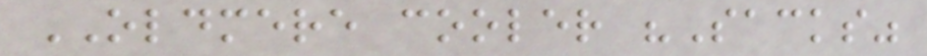OLDMERE cooler "Sacks"
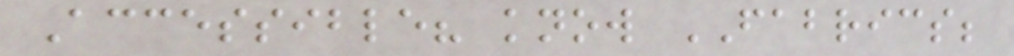Accessible? know FABRICS;
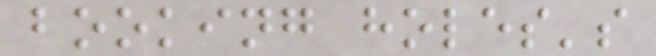booking holes's
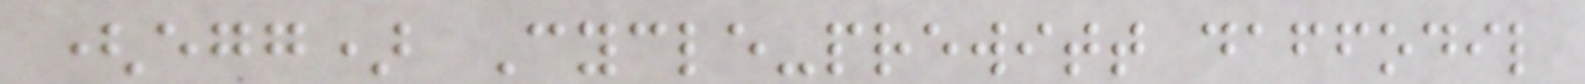(egg) Cycle-prewitt daffodil
